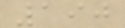190
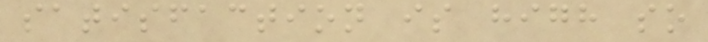satisfaction is high so
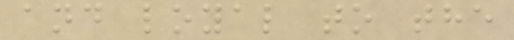and loyal to the
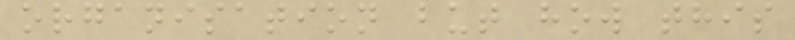organisation but how this
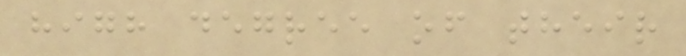high degree of their
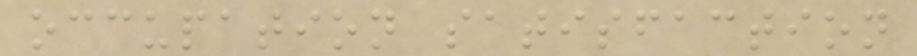occupation satisfaction
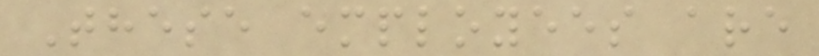These employees are
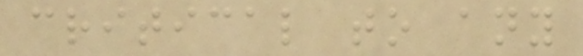critical to any
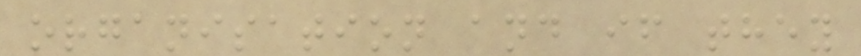organisation and if they
